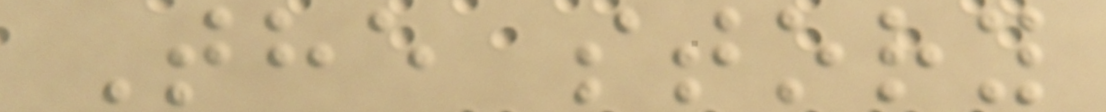The story
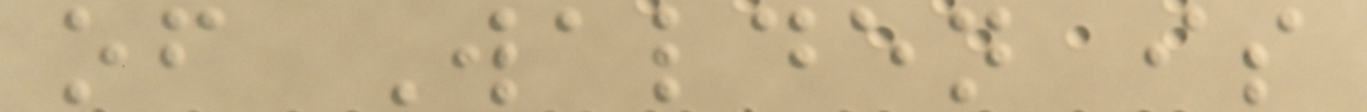of Walden is
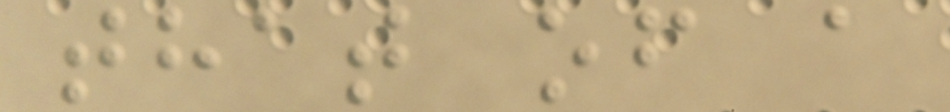that of a
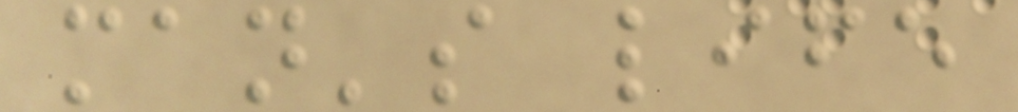man's life
